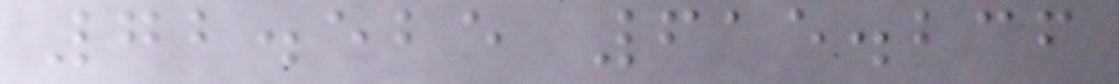72.525 615.236
